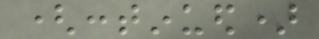(continued)
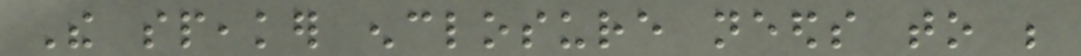The speaker enclosure needs to be
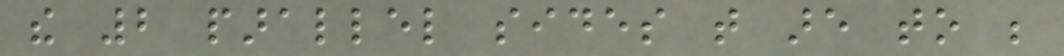the 2 parallel sides that are to be
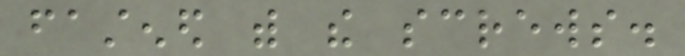fastened with the screws.
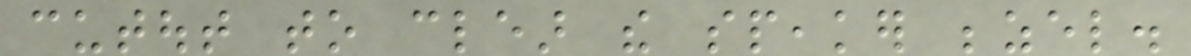cutout to clear the speaker bezel.
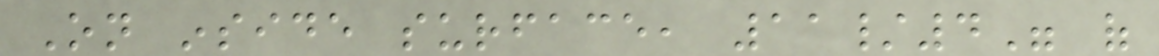On inside surface, 11/4" of
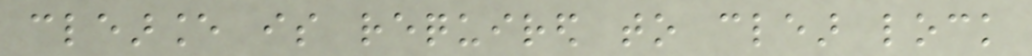clearance is required to clear lock
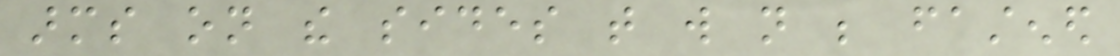arms on the sides that will not be fastened
